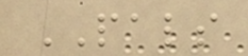PALS
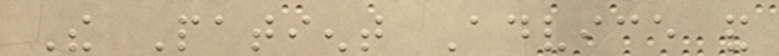The Patient Advice and
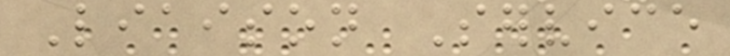Liaison Service
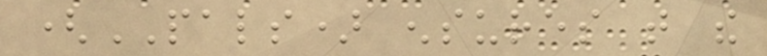(PALS) ensures that the
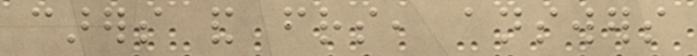carers and friends, answers
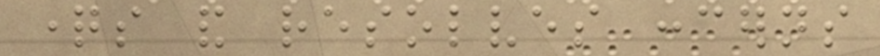questions and resolves concerns
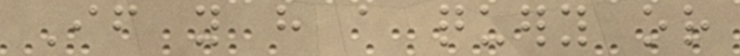If you have a query or
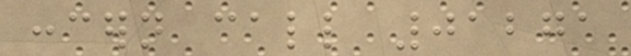concern call 01271
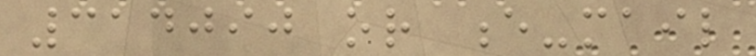314090 or e-mail
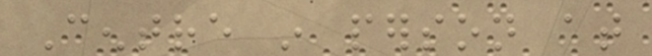Centre in person at
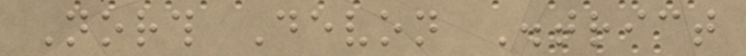North Devon District
